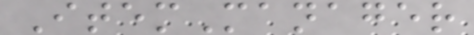ItemManager
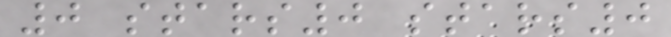0 stars0 stars0
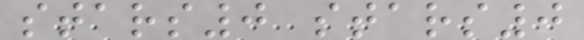stars0 stars0
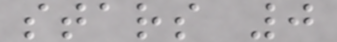stars 0
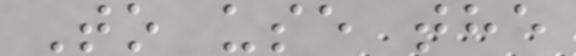To use the
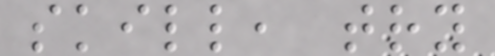skill, try
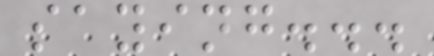saying...
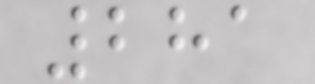281
